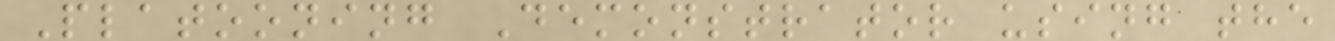Platooning Demonstrator using the
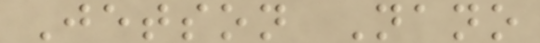Jetson Nano
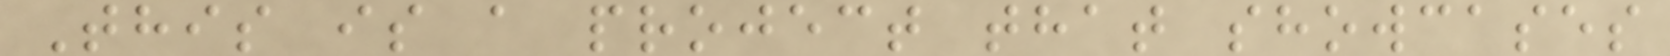This is a project that showcases
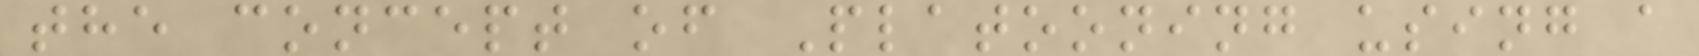the concept of Platooning using a
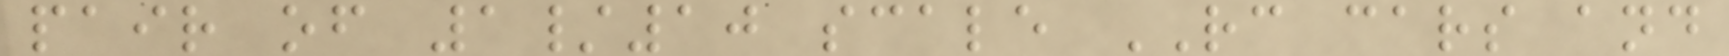pair of 1/10 scale RC cars and
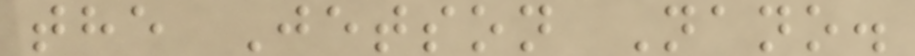the Jetson Nano.
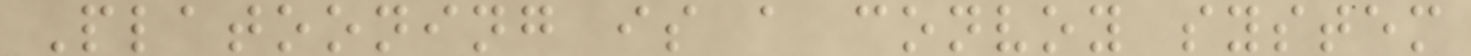Platooning is a convoy system
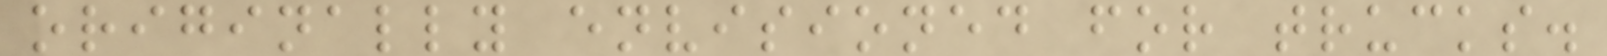originally envisioned for trucks.
